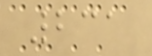231
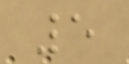5
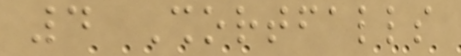4 Shortfalls
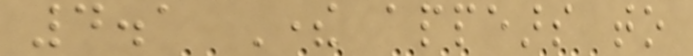4.1 There appears to
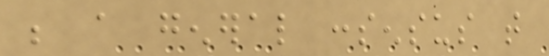be a general consensus that
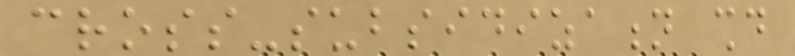cross-subsidization should
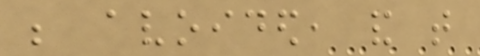be avoided, and that
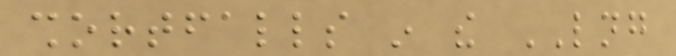shortfalls in the LNG
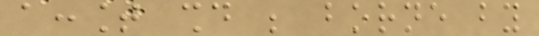account should be borne by
